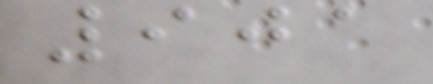901
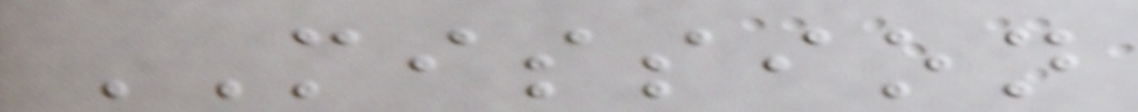MISSION
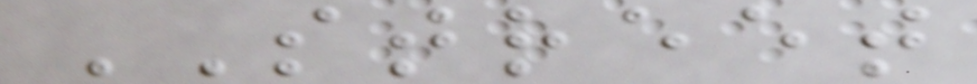STREET
